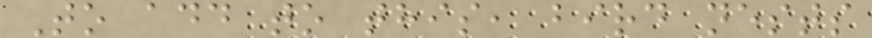To add to this, bird nests
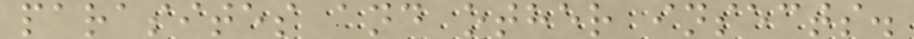parasites and other insects.
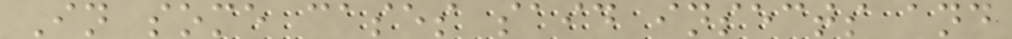In some cases said insects and
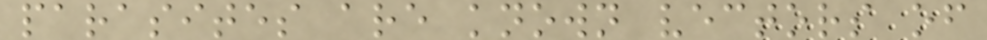parasites are known vectors of
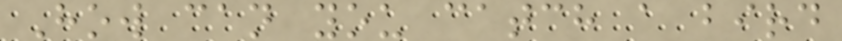How can you catch a bird
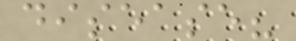disease?
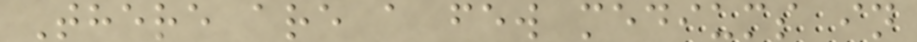There are a few mediums in
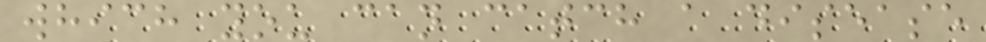which you can catch a disease
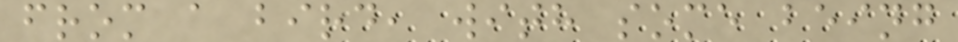from a bird, with some being
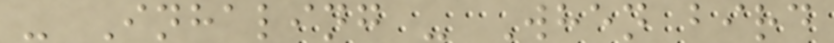- Inhaling - When bird
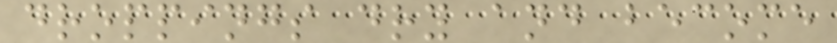droppings dry and become
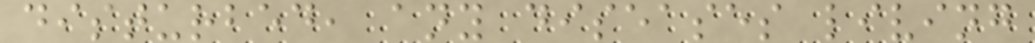disturbed, any diseases living
